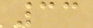33
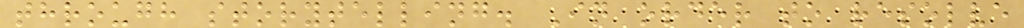through storytelling. In order to resolve
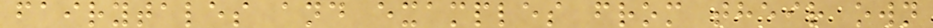fairytales and examples from their own
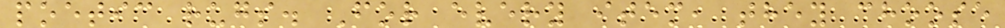poetic rugs. For every item, they choose
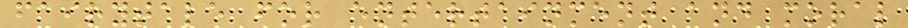fairytale for entertainment and moral
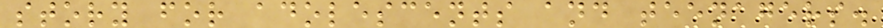story for adolescents and teenagers.
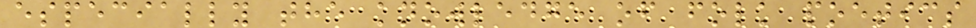especially the knowledge of folk poetics
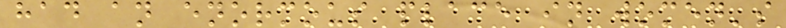had an enormous place in women's
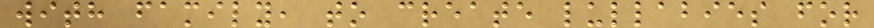with family, to create lullabies for
